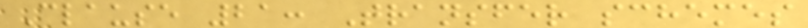Clause 21: Transfer schemes
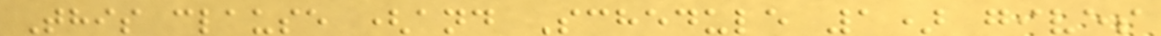This clause (and Schedule 1) gives
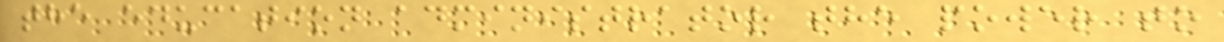the education administrator the power to
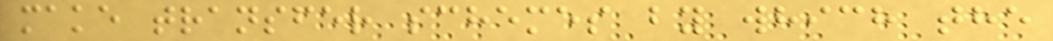make transfer schemes by which the
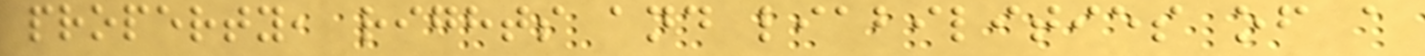property, rights and liabilities of a
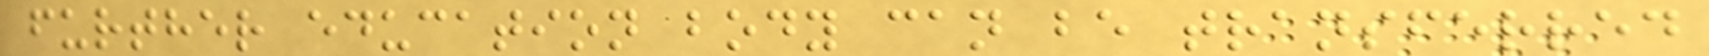further education body can be transferred
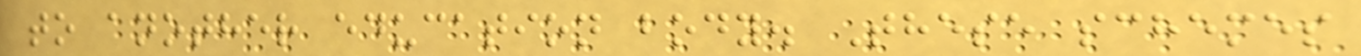to another education body. These schemes
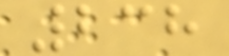238
